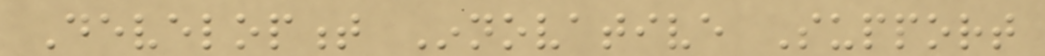Development Innovative Support
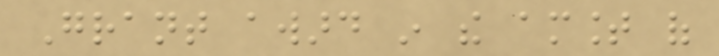Grant award in the amount of
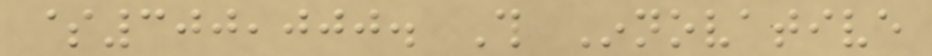$300,000. This Innovative
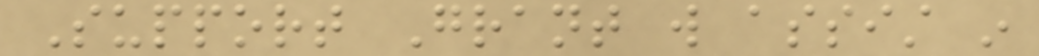Support Grant will assist in
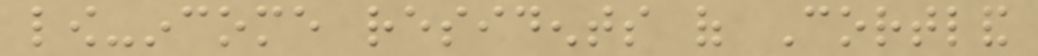low-income residents of Cortland
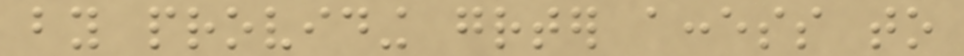by providing greater access to
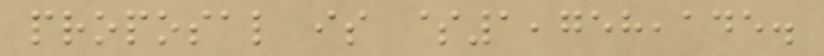proposal is $1,758,145.
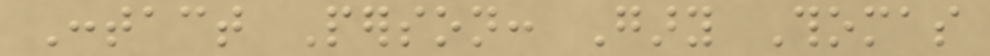Contact Person: Gary Thomas
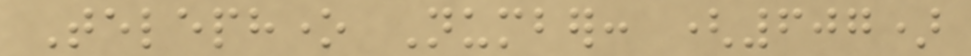Telephone Number: (607)
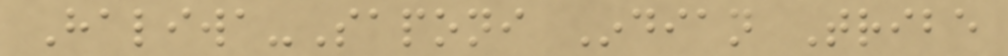Haliwa-Saponi Indian Tribe
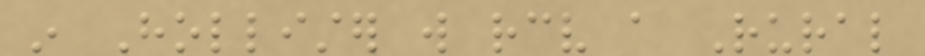in Hollister will receive a Rural
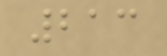213
